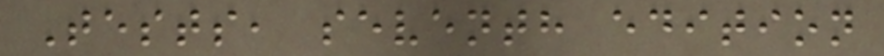Tests, seventh edition
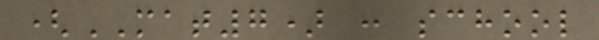(MAT7) : school
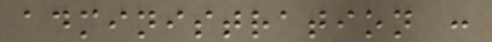administration :
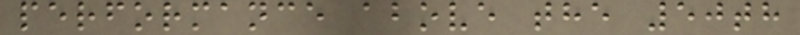performance above the 50th
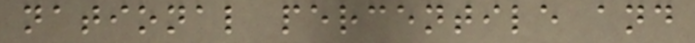national percentile and
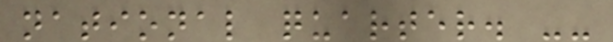national quarter. --
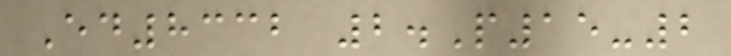Ed8332 2.P15-2
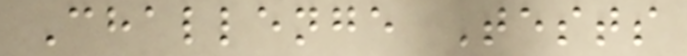Challenge Tests
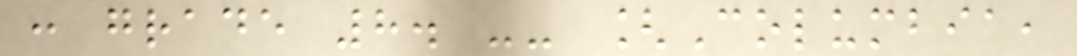: grade 8. -- [Columbia,
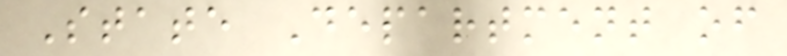State Department of
